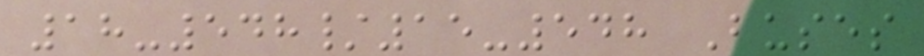18-548/15-548 Buses
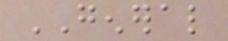GENERAL
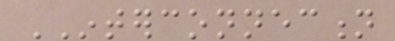INTERCONNECTION
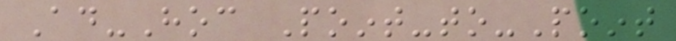Ad-Hoc Point-to-Point
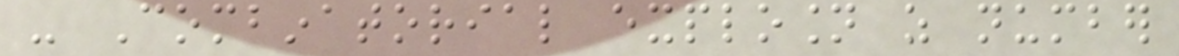- Combinatorial explosion as number
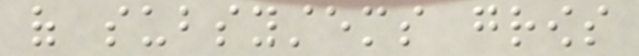of subsystems grows
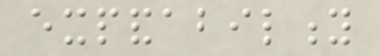expandability
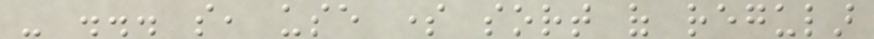- ... so, use some sort of regular
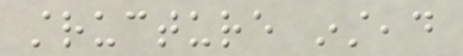structure instead
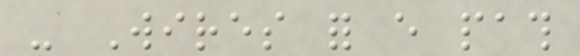- Wires for every path
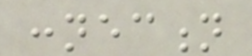connection
